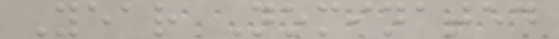Year Nominated
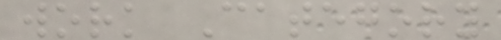work Category
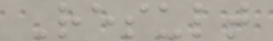Result
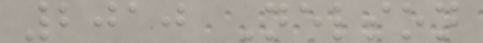2010 Nelson
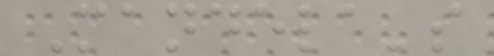Mandela's
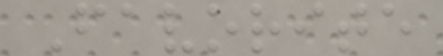Favorite
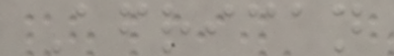African
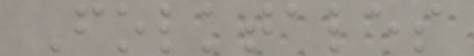Folktales
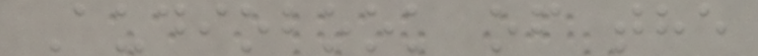Audiobook of the
